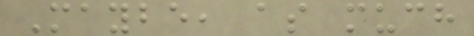Maybe, as much
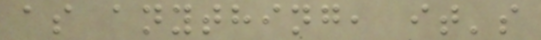as anything, it's
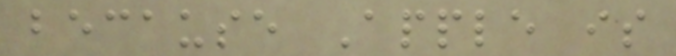because Apple is
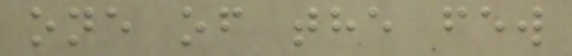one of the few
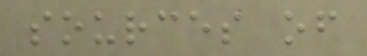sources of
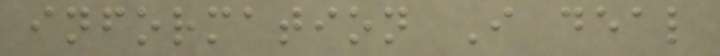information I deal
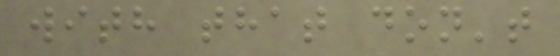with that don't
